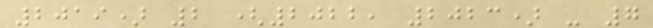2019) 2 (2022, 2023) - 7
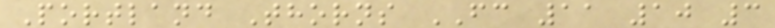Portland Thorns FC 11 10 3
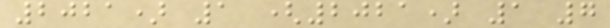2021) 1 (2021) 1 7
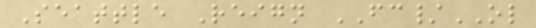Seattle Reign FC/OL
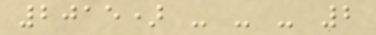2015) - - - 2
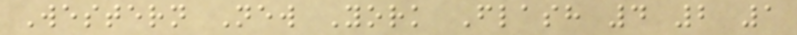Western New York Flash 4 2 1
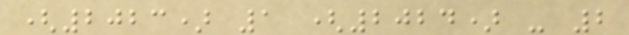(2023) 1 (2024) - 2
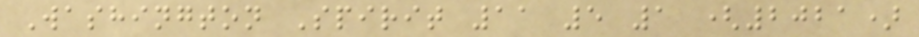Washington Spirit 11 5 1 (2021)
